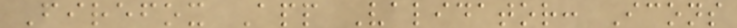Firefox App Validator: Icons
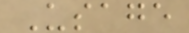Usage
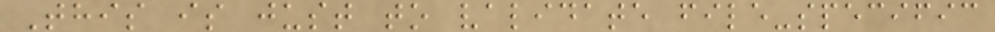This is just to validate file-specific
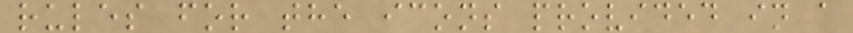rules for the icons provided in a
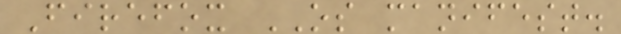Firefox OS manifest.
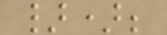});
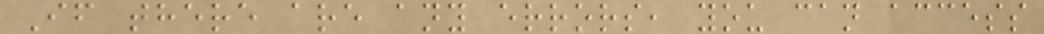If there are any errors, you can access
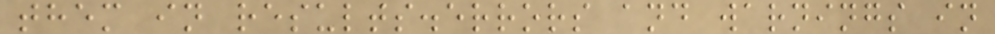them in results.errors and warnings in
